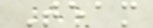Team
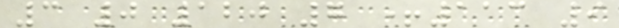3 0 120 7 +113 9
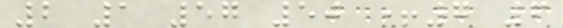2 1 57 50 +7 6
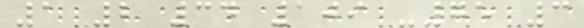1 2 34 109 -75 3
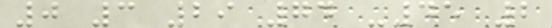0 3 29 74 -45 2
